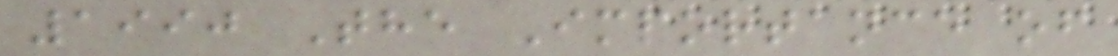1990 The Importance of
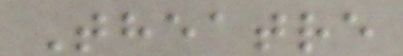Theatre
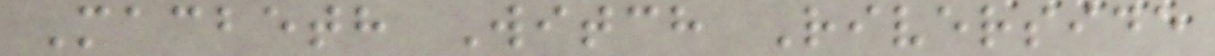Macbeth Witch Riverside
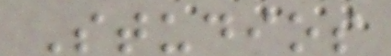Studios
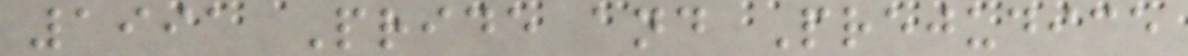1991 Pride and Prejudice
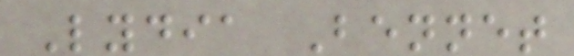Lydia Bennet
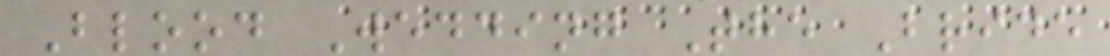Blood Wedding The Bride
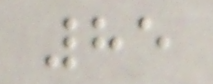85
